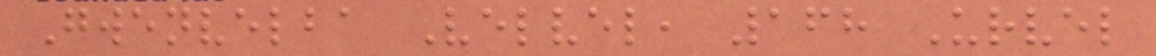Gwenvelba Velvel, 168 Urvel
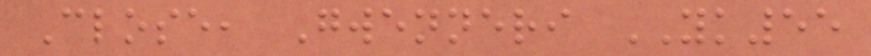Close, Gwenneri YK55
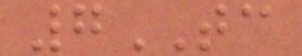7TC
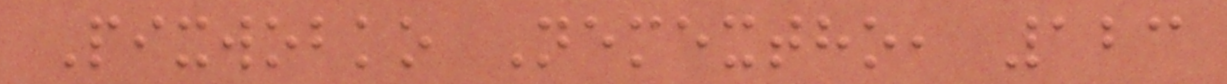Pixwobko Nemextho, 123
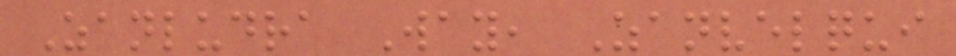Zanludra Way, Zanvelqui
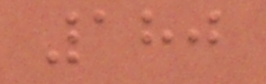180
